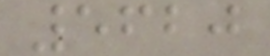5620
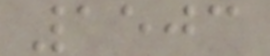1503
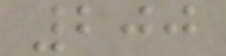200
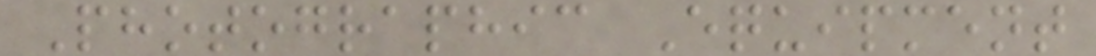Photographic Equipment
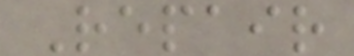Repair
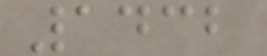1432
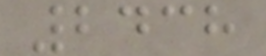2438
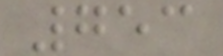753
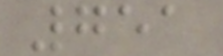751
